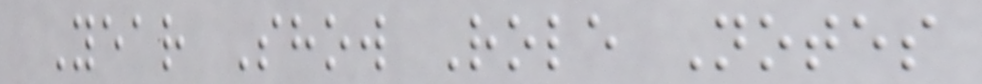Year Show Role Notes
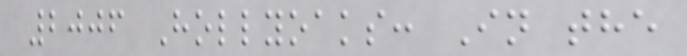2006 Hollyoaks: In the
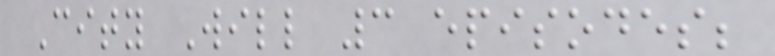City Will 3 episodes;
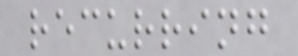recurring
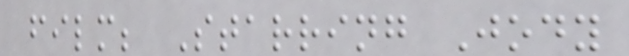film; Starring Jody
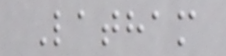Latham
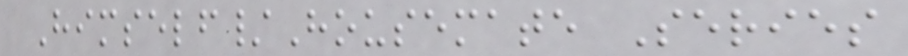Himself/Housemate Series
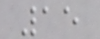15
